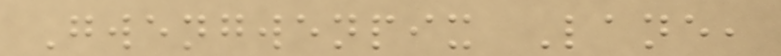Gwengwenpix Lane,
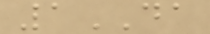1DA
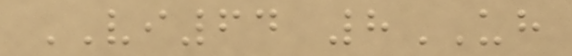VI64 8UH
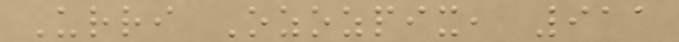Urri Ozozpix, 911
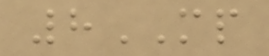8MP
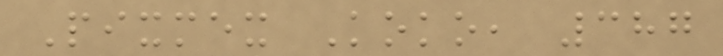Pixmex Koko, 387
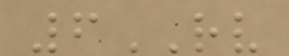6RV
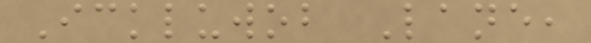Ickluwob Lane,
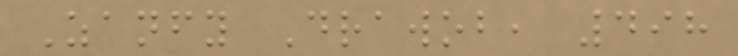Zanfy Drawob, 498
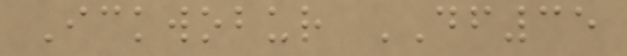Ickwobur DF35
